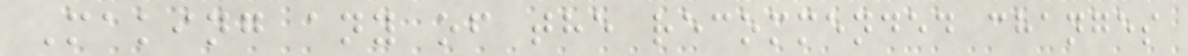Making any of the recommended changes
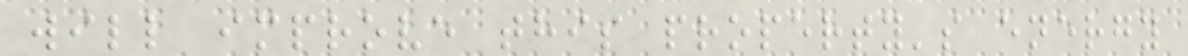will improve this property's energy
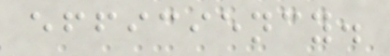efficiency.
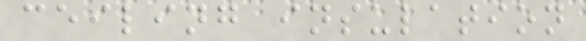ceiling insulation
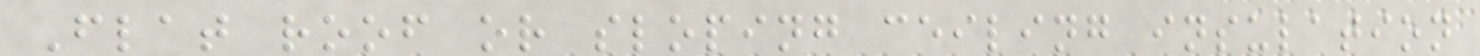Flat roof or sloping ceiling insulation
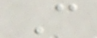C
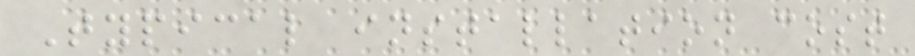Typical installation cost
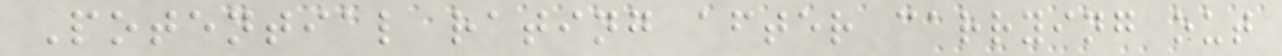Potential rating after carrying out
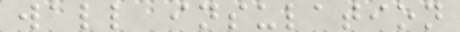wall insulation
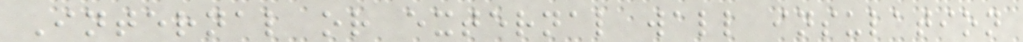Internal or external wall insulation
